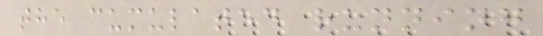the cumulated running
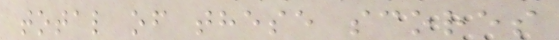total of these scores
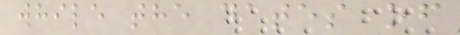while the dates of
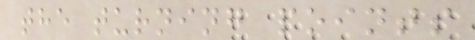the turning points
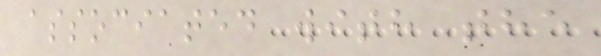associated with the
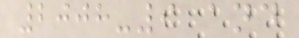2008-9 and
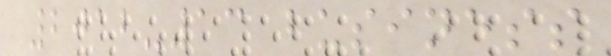2012-13 business
